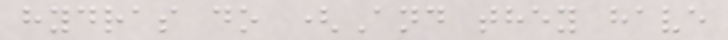hydras do (And they have
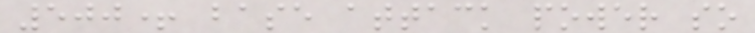500+ base attack power so
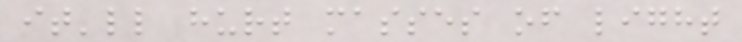it'll hurt masses of light
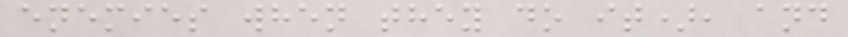enemies when they do it), and
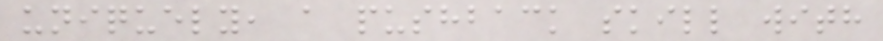uniquely, a pushback skill with
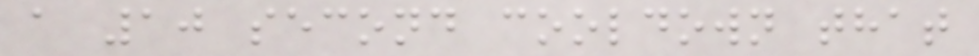a 10 second cooldown that
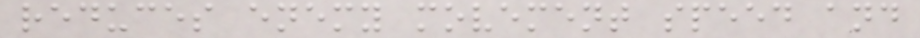reduces enemy movement speed and
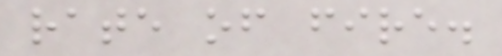rate of fire.
